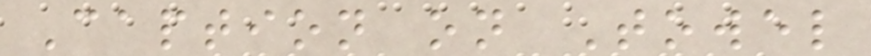Caption on Towel
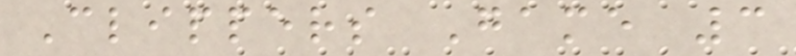Clippers Game 3
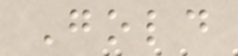Gold
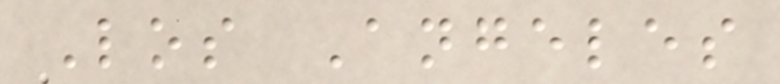Los Angeles
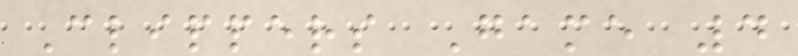Clippers Game 4
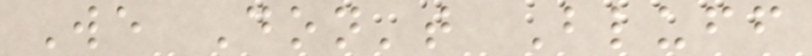We Don't Bluff
